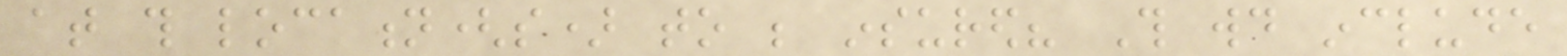at this location(s) to be insured? This would include
